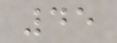45
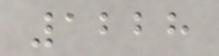1228
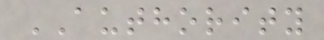AUTHORITY
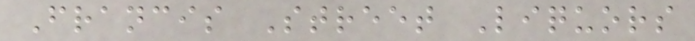Francis Street Liquors
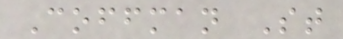Coffman St
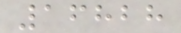16828
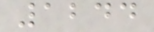1244
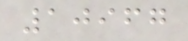10967
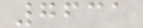7631
